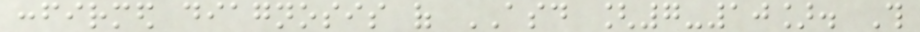confirmed diagnosis of ASD [7-10]. This
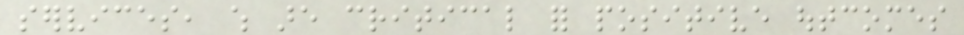services, which are critical for positive outcomes
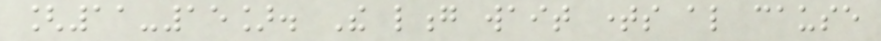[11-15]. The long wait times also cause
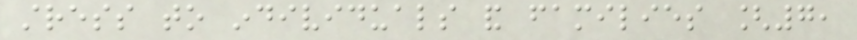stress to individuals and families [7,
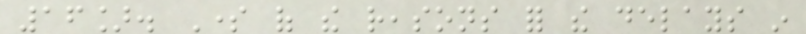16]. Some of the reasons for the delays in
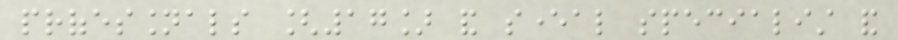professionals [17] and several specialist and
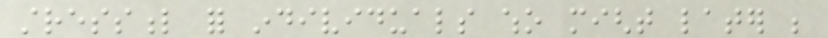stressful for individuals who might later be
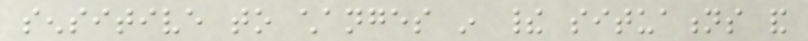sensitive to changes in their situations and
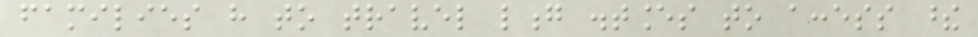families have to travel long distances to access these
